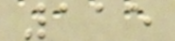115
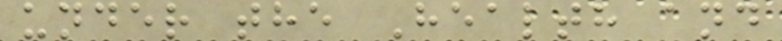under the Health and
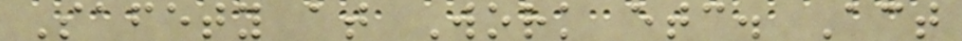Safety at Work etc. Act
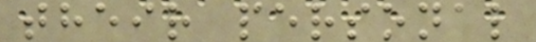their personal
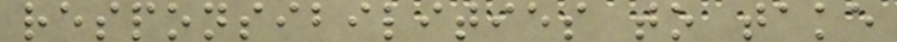responsibilities to take
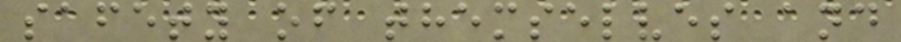safety of themselves and
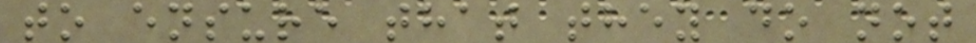to ensure that they do not
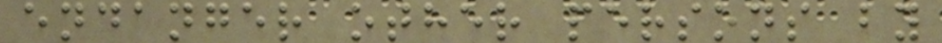endanger other persons by
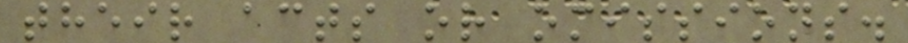their acts or omissions.
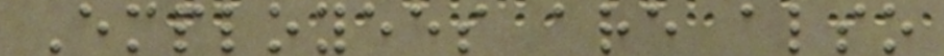Employees are also
